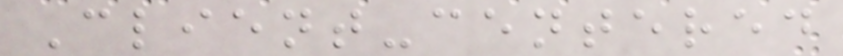Client-centered
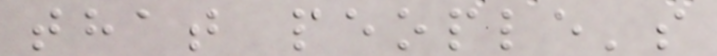that people's
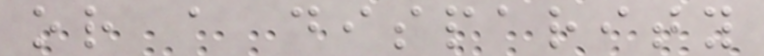or a disparity
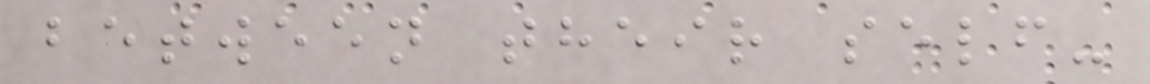between their self-
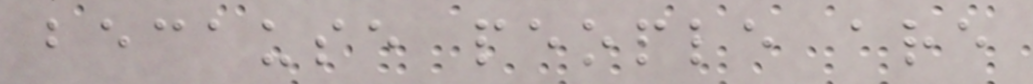because people are
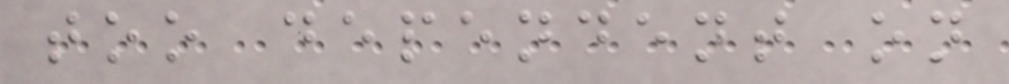too dependent on
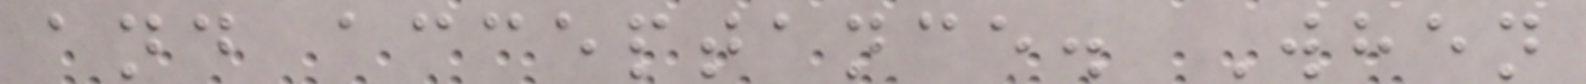and acceptance. When
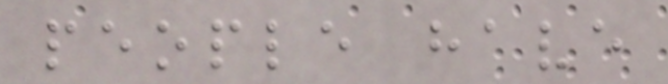people have
